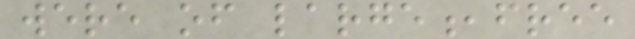were of large,free
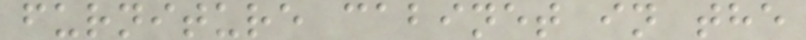furniture cabinet in the
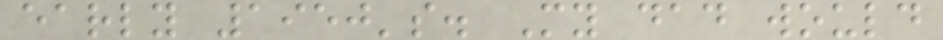early 1950's. My dad would
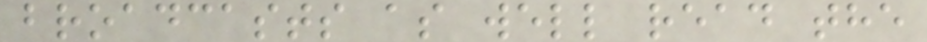broadcasts as well read the
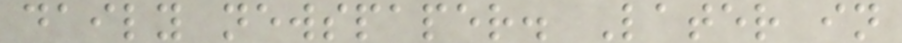daily newspaper. Later in
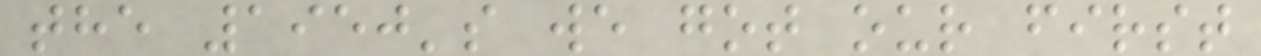the 1950's we got our first
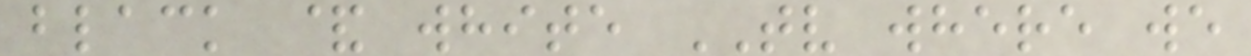black & white TV where we
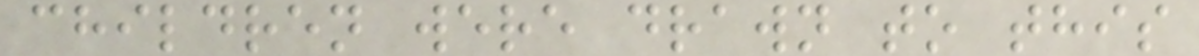children were drawn to this
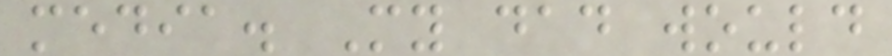media. My dad would
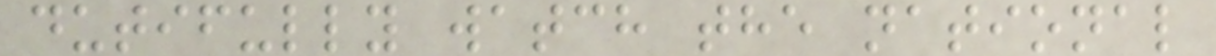dutifully watch the national
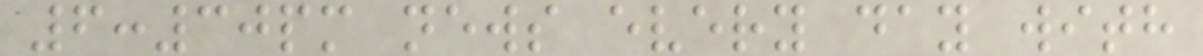6:30pm news every day with
